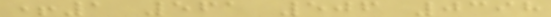+1 561 506 0398
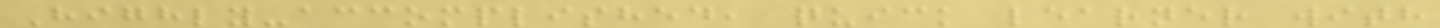Highly-accomplished, quick learner with
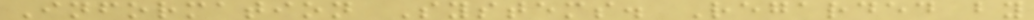Information Systems. Regarded by
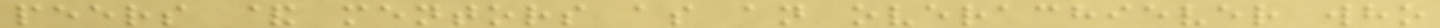peers & mentors as an overachiever who
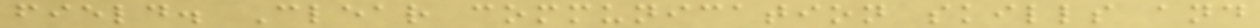field. Clear communication skills and
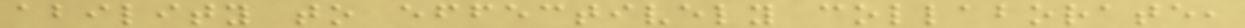ability to effectively collaborate,
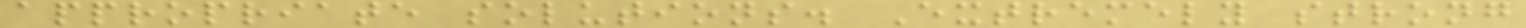appropriate solutions. Extremely strong
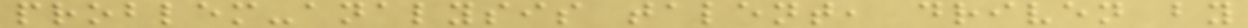problem-analysis talent, driven by
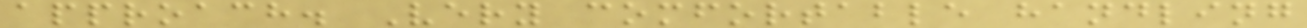approach. Very comfortable handling
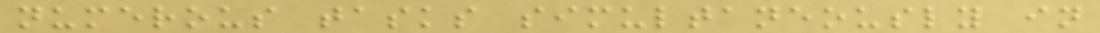numerous tasks simultaneously in
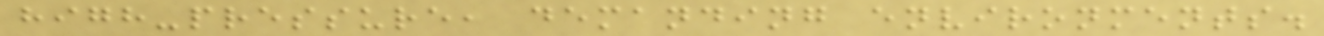high-pressure, demanding environments.
